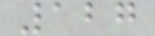127
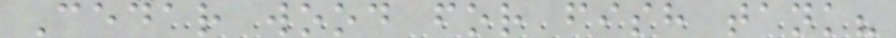Cedar wood for fish tank?
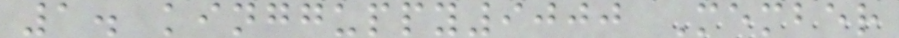1. kingguppy9000 Member
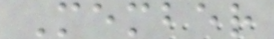Member
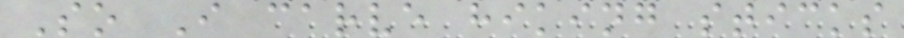So I carve hiking sticks
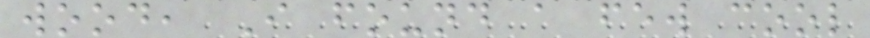wood, I found a few cool
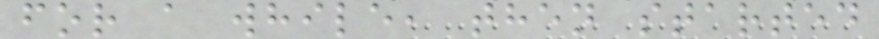for a while, then started
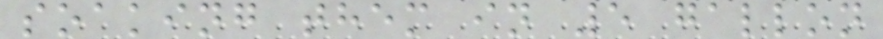soaking them in 5 gallon
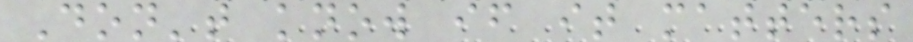Don't know if it matters
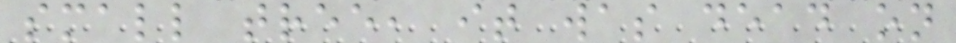small tree, it was dead on
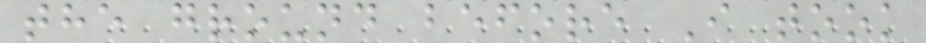the ground before I took
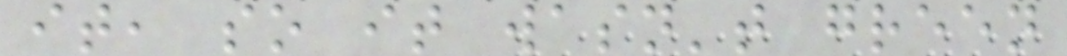it, so it wasn't green
